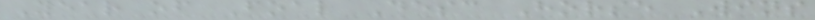Year of Foal Desc Horse Wins
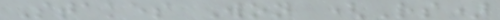Stakes Won (Rs)
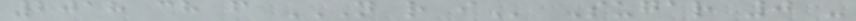2018 ch f N R I Sugar 0 -
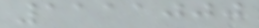1111000
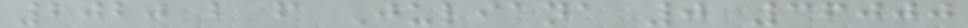2020 b f Juliana 0 36000
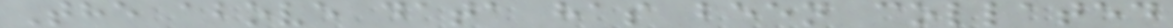The above data has been collated
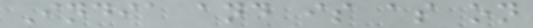India and is as on
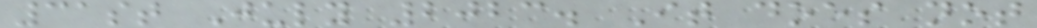31st July 2023. It does not
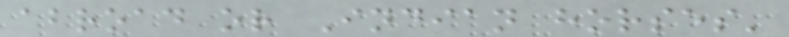abroad or Indian horses'
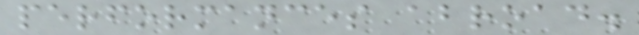performances abroad.
